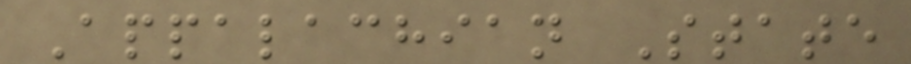Appalachian State
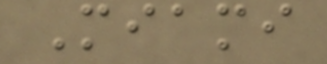Miami
